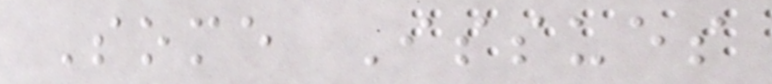Some Issues
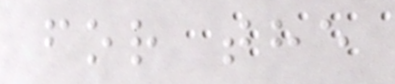for the
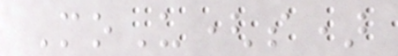MoU(s)
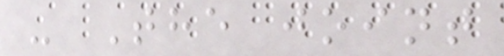- The joint
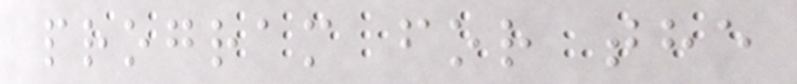program for the
